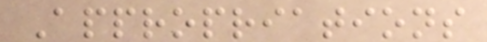Appropriations
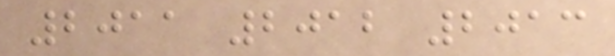2011 2012 2013
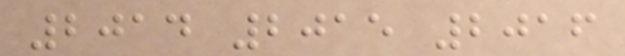2014 2015 2016
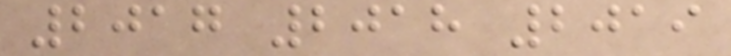2017 2018 2019
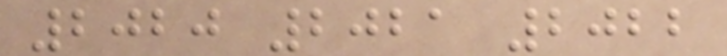2020 2021 2022
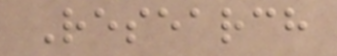Research
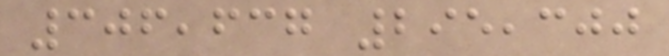306,637 295,300
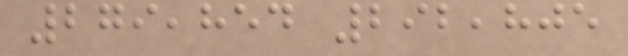279,854 292,805
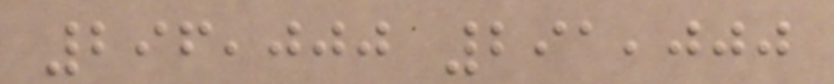296,000 291,000
